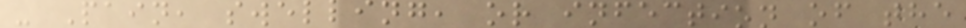- Pain, swelling, or infection of the
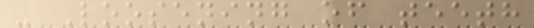- Loosening of teeth
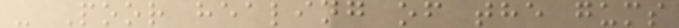- Poor healing of the gums
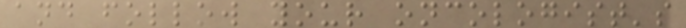and follow your oncologist's
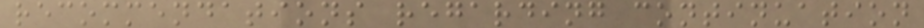recommendations regarding continuation
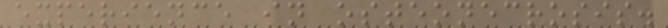experience in osteonecrosis.
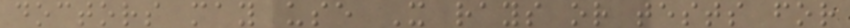doctors may use X rays or tests for
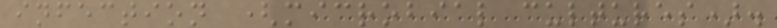infection (microbial cultures).
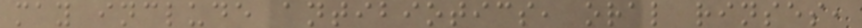may include antibiotics, oral rinses,
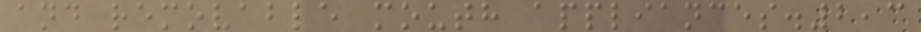and removable mouth appliances.2,3
